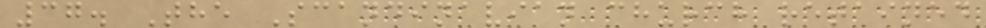37. The Scandinavian church retained
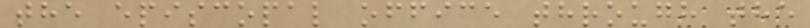the episcopal office through the
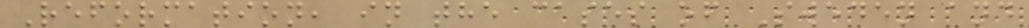Reformation, in the cases of Sweden and
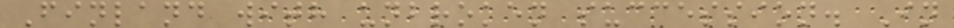Finland with unbroken succession. In
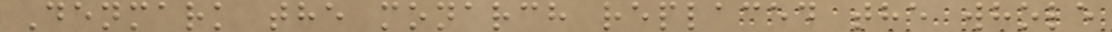Denmark the monarch replaced the whole
